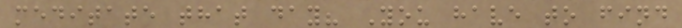meditate that day? You have to find
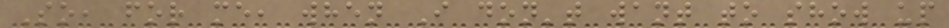So, for me, when I don't want to show up
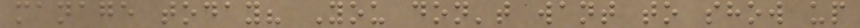manage today? You don't want to show up
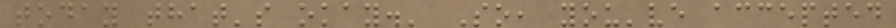today that's okay.' So, you've accepted
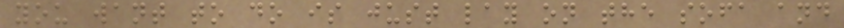you want to do is just lay on the sofa and
